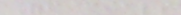Officials
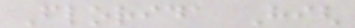Florida High
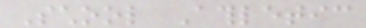School Athletic
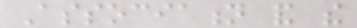Association and the
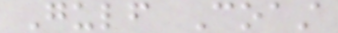Gulf Coast
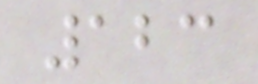123
